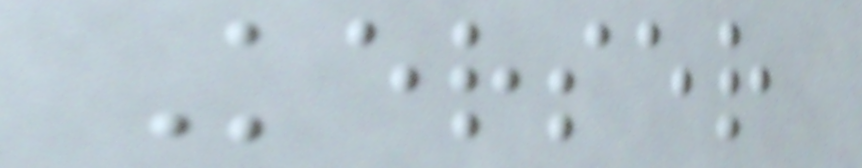Kerser
